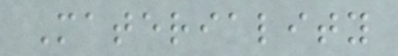Materiality
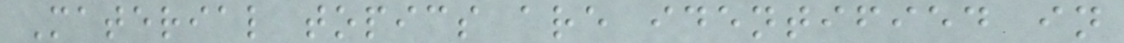Material topics are identified in
